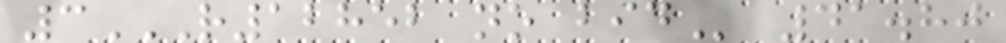3R12852 NO BID 41.80
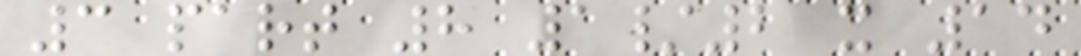3 part 8 1/2 x 14
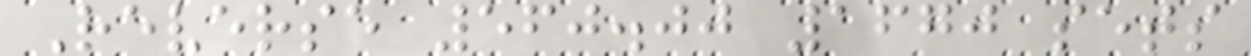Reverse 560.00 1670 sets
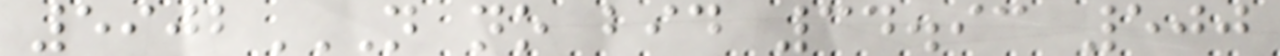5902N NO BID 34.93 500
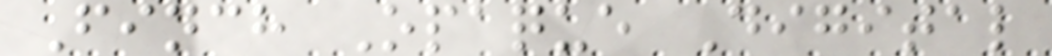Finch Opaque Digital
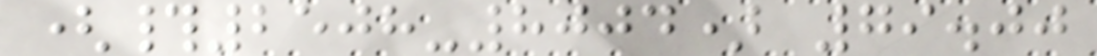(#2508-8004) 79.00
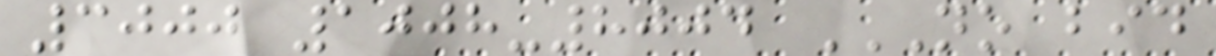3000 1008-8004 NO BID
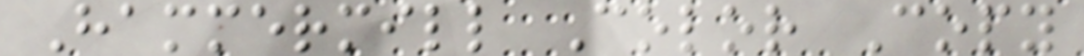Hammermill Color Copy
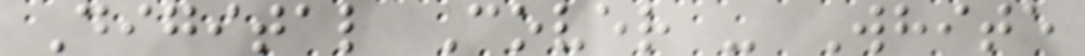Digital Cover - White
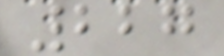227
